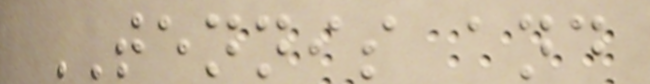TENNIS and
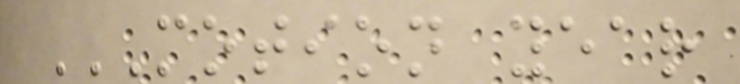MOTION YEAR
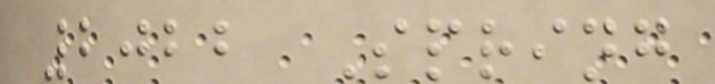2022 Spring
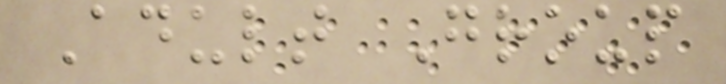Adult Group
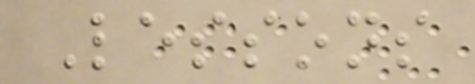Lessons
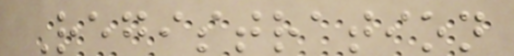Registration
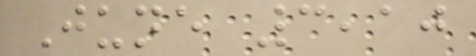June 3,10
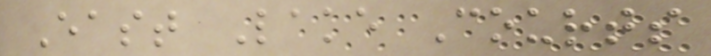East Lake Courts
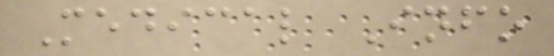Medical Info
